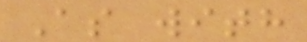As with
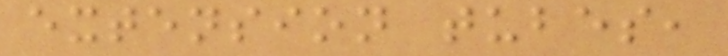extension tubes,
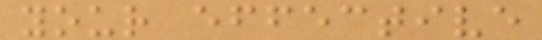your effective
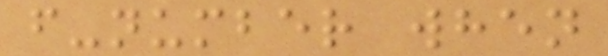f-number when
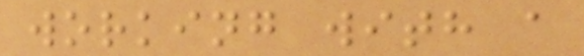working with a
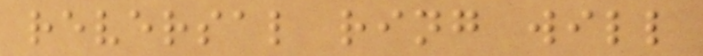reversal ring will
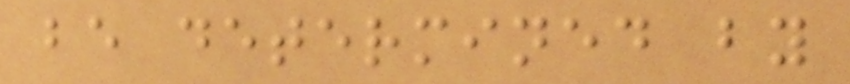be determined by
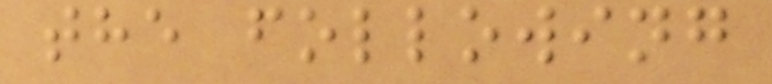the following
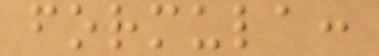formula:
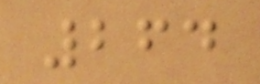264
